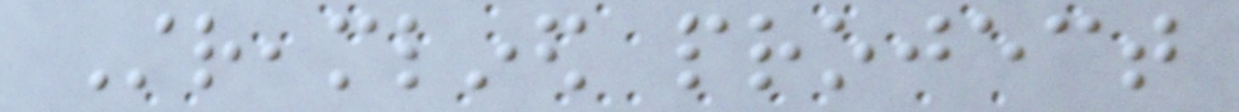Streamlined project
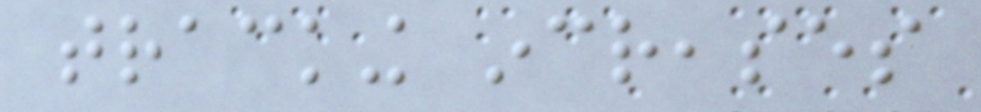tracking increases
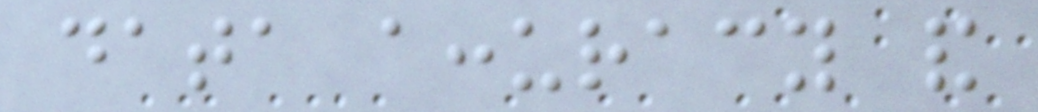data accuracy and
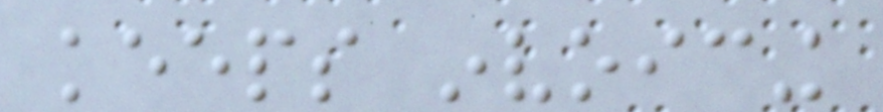keeps invoicing
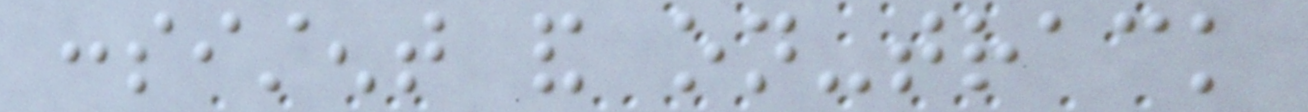consistent and on-track
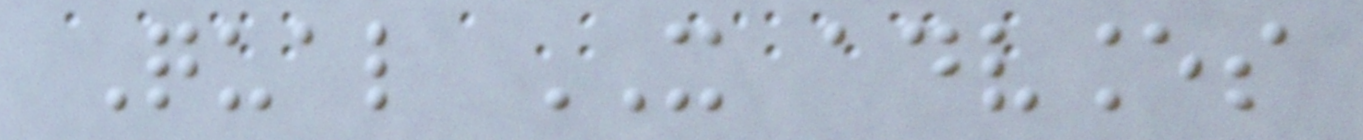Qual IT advances
